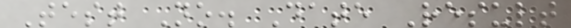Test No. Date Result
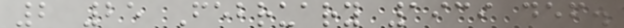2 25 February 1939 def.
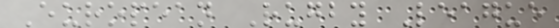European Rugby League
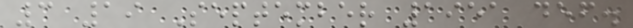3 19 September 1951 def.
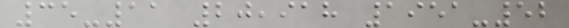35-11 20,918 1951-52
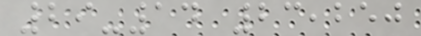29-14 23,250
